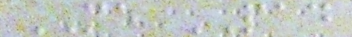ME PAD
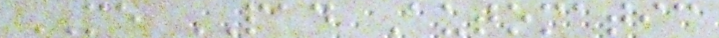ME PAD Automatic
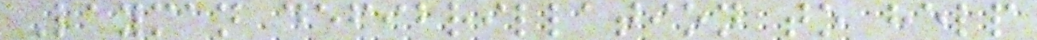Layman defibrillation to help
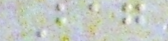Bag
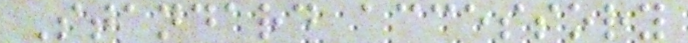Standard accessory
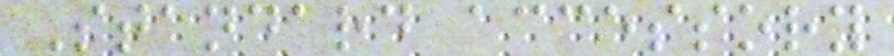Standard accessory
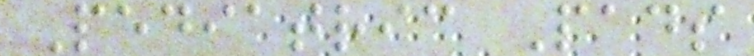Pediatric Pads
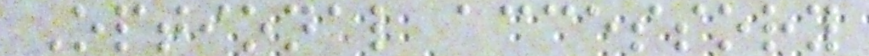Optional accessory
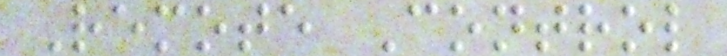Remote Control
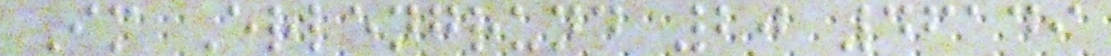Im Erlengrund 20 46149
